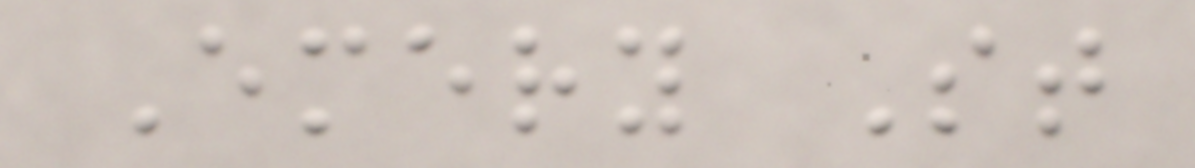Emery St
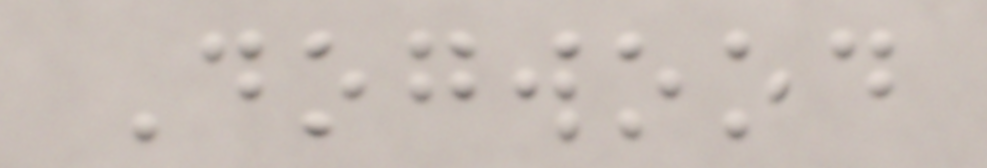Dogwood
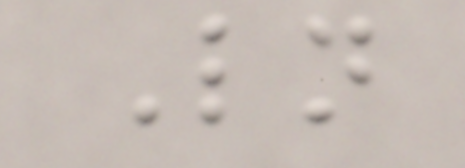Ln
